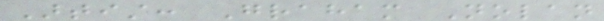Artist: Graham Nolan
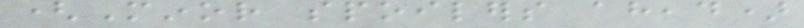(Minor spoilers ahead)
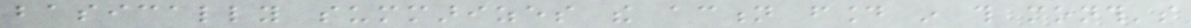basically summarizes the action found in this month's
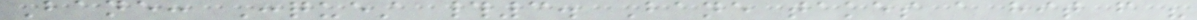Bane: Conquest #3. Bane takes a hit from his
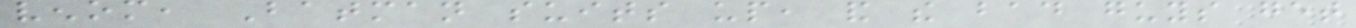venom, Batman suits up, and the bad guys get
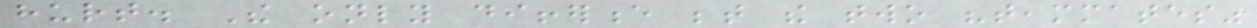hurt. The only difference between the two "teammates"
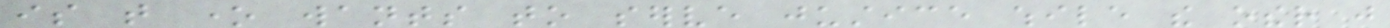is that one wants to serve justice while the other just
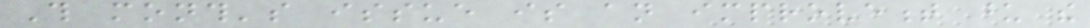This month's issue is an improvement upon the
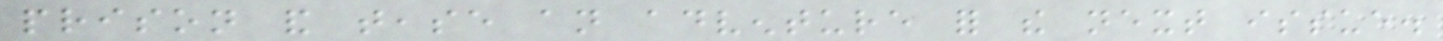prison and tease an adventure for the next issue.
